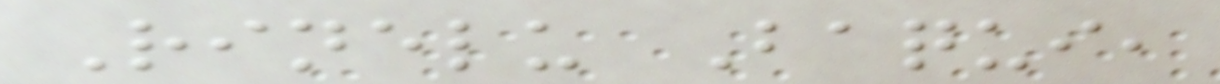Rinelu Baqui,
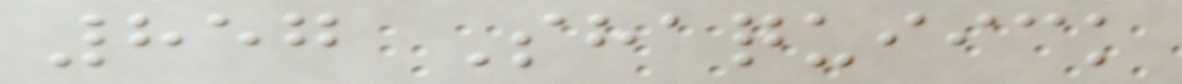857 Shaquiick
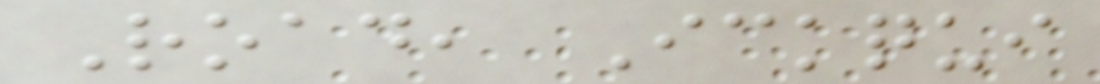Road, Ickqui
